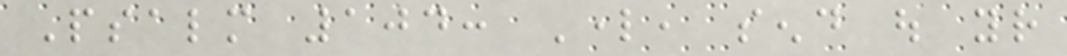Psalm 104: Lord, send out your
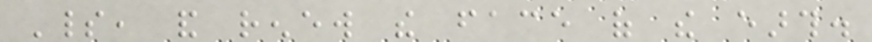Spirit, and renew the face of the earth.
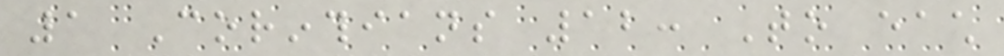1 Corinthians 12: To each
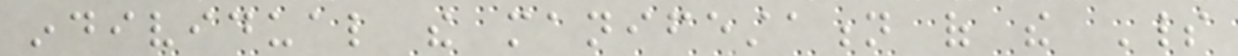individual the manifestation of the Spirit
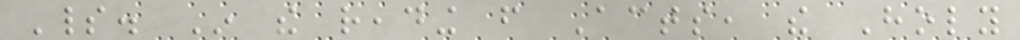Spirit. In the reading from Acts, the Holy
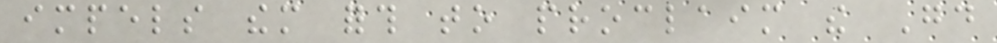impels them forth to proclaim the Good
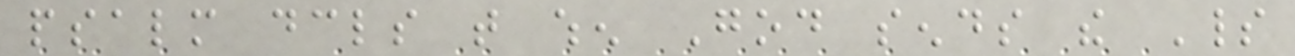psalm declares that when God sends the Spirit
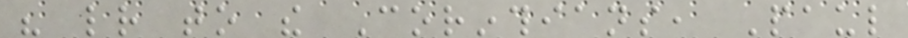his letter to the Corinthians, Paul
